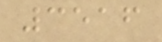3516
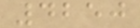4250
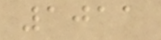1011
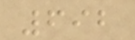692
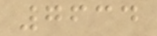7634
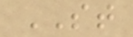ST
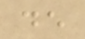de
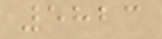5823
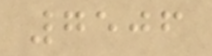7506
